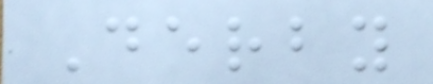Derby
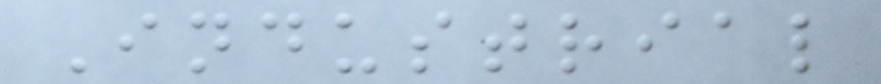Industrial
